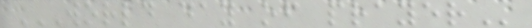WORLD DAY OF PRAYER
